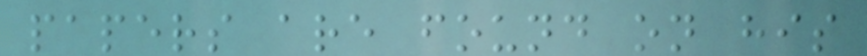papers are found on his
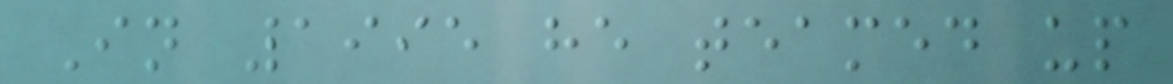In 1995 he teamed up
